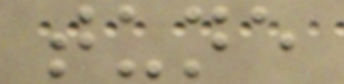tune
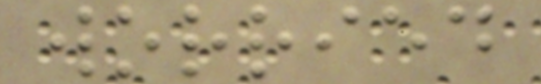worried
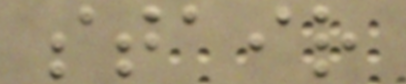stair
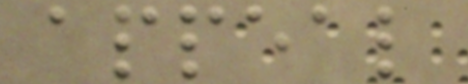appeal
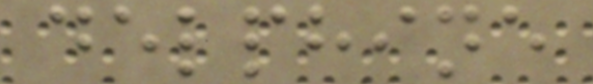delphine
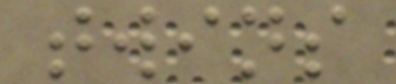twins
